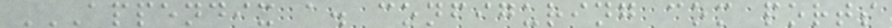APPENDIX A. CONFIGURING COM PORTS
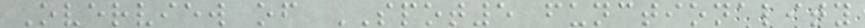Overview of SPOT5 functionality
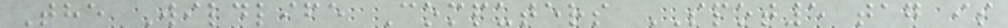The Wildlife Computers SPOT5 tag is
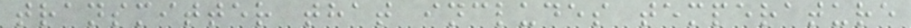transmitter that includes temperature
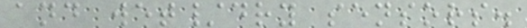and wet/dry sensors.
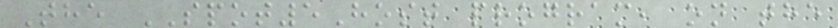The SPOT5Host program, on the
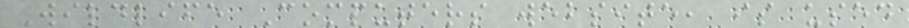Wildlife Computers website, is used
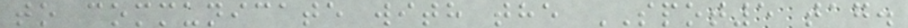to communicate with the SPOT5 tag.
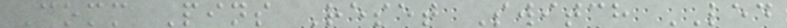Comm Pins Reset Switch LED
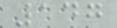147
